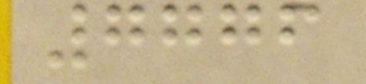7776
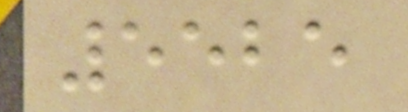5525
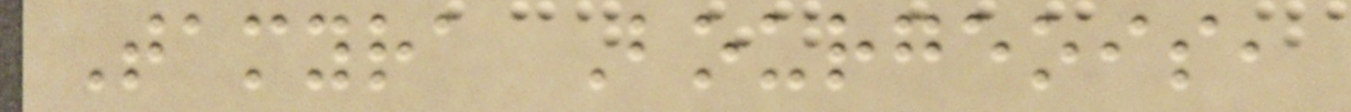Tamyra Bourgeois,
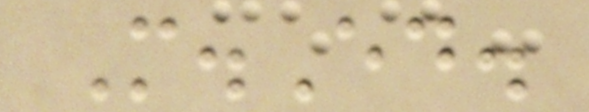M.Ed.
